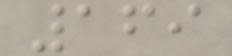169
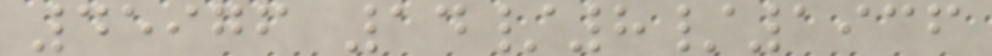45976 14/8/1936
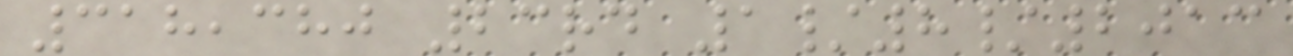318,380 23rd 1/8/2013
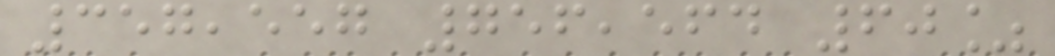357,557 756,564 60%
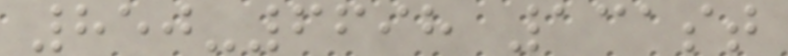850-6698 131st
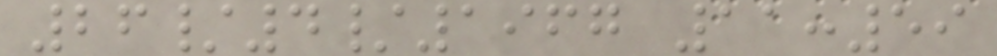26/4/1967 11:59
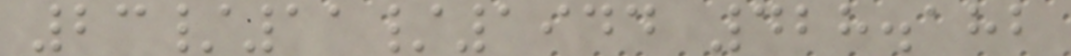23/11/1944 428.182
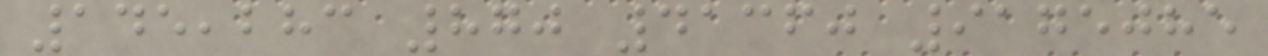145,283 870 41360 9175085
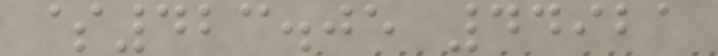$423.05 44921
